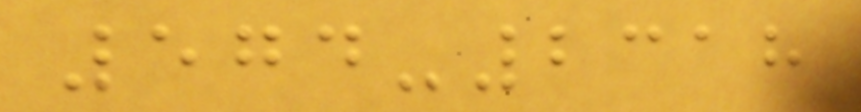574-2318
